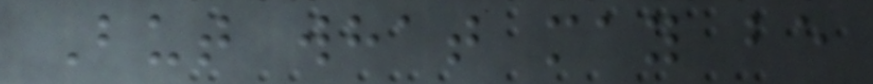But what may be
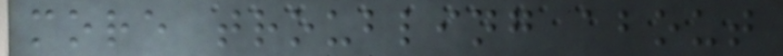more troubling about
